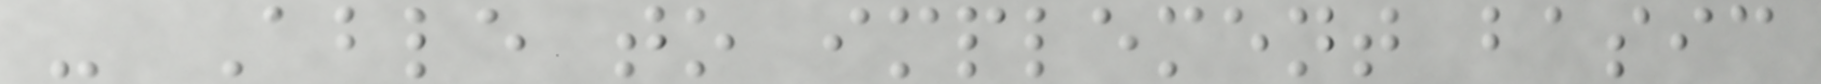- Able to implement basic
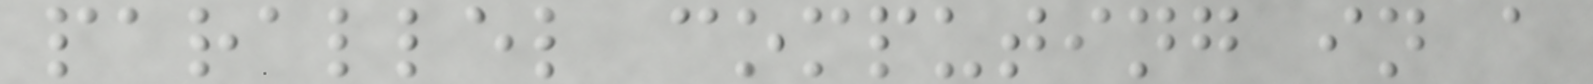parallel computing in a
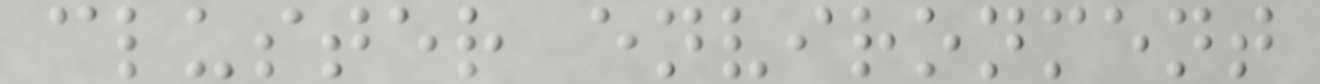cluster environment
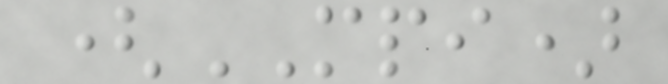(MPI)
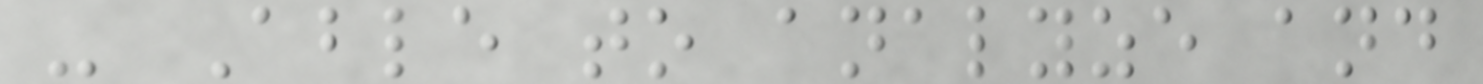- Able to analyze and
